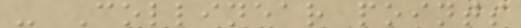- Collinear points
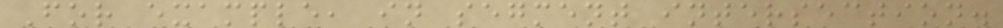For example, in segment intersection.
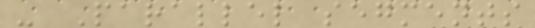- Parallel segments
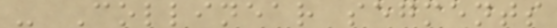- Collinear segments
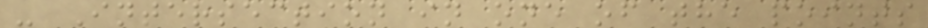- Intersection in one of the points
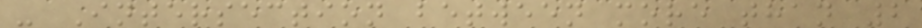- Intersection between more than 2
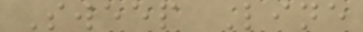Sweep Line
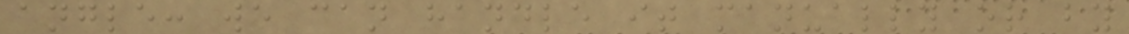angle: we can handle it manually or by
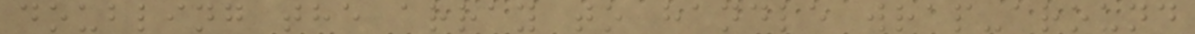doubling the array to handle wrap-around
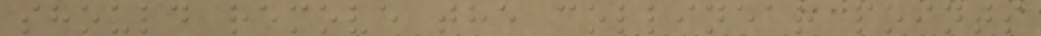should remove the collinear points
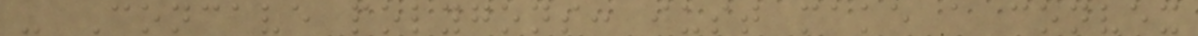- Concave polygons: just make a convex
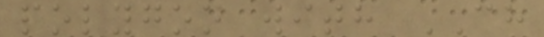polygon with CH
